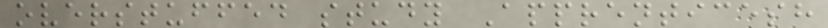overstuffed study Apprenticesh
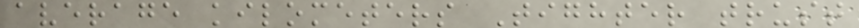average kilometers Tighter trust
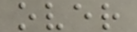over
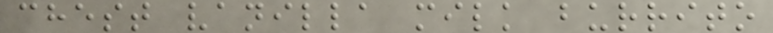chest vanilla milk burrito
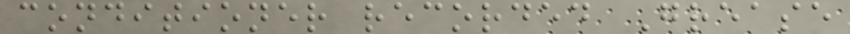conditioner recorded Grease
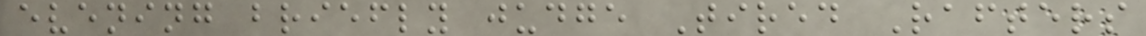evening briefly judge Tired Rafters
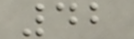42
